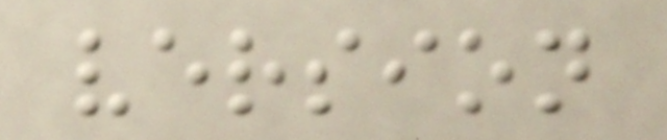version
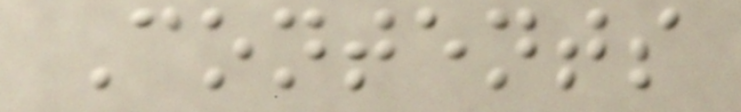Contents
